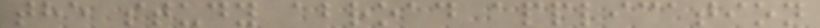the study abroad application
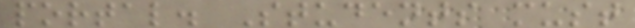portal. Students must
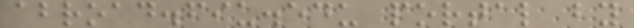abroad.fiu.edu portal by
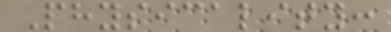Physicality:
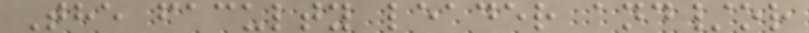The faculty leader and/or
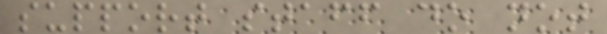support staff do not
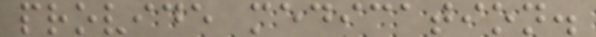provide medication.
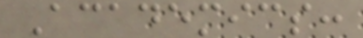Academics:
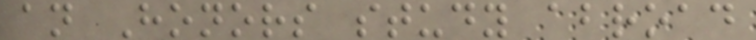an Honors study abroad
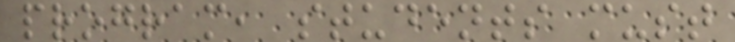program, students must
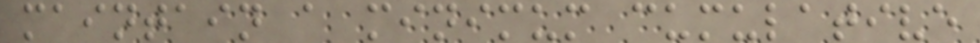maintain a minimum cumulative
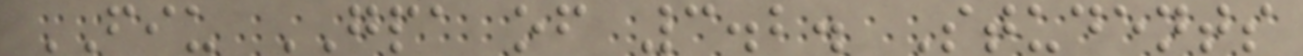FIU GPA of 3.2. Students
